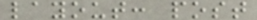layout: post
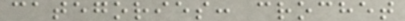categories: crochet
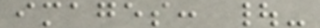images: |-
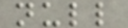null
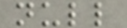null
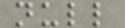null
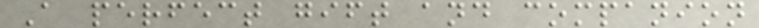A perfect gift and companion
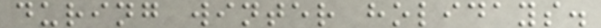during winter holidays.
